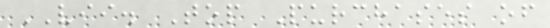VII. Top Purchases of
